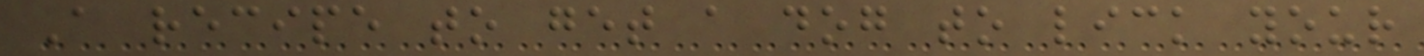A recipe to get a dog to lick your
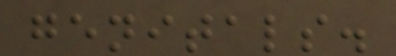genitals.
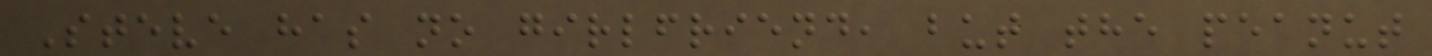Steve has no girlfriend, but the peanut
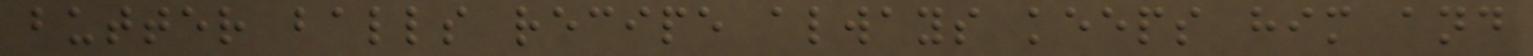butter balls recipe always keeps him and
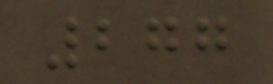277
